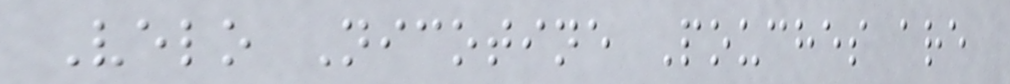Velo Nicotine Pouches are
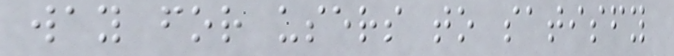way for users to satisfy
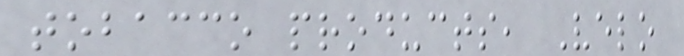tobacco products, Velo
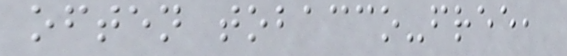often tobacco-free,
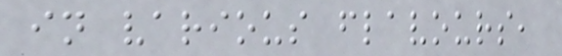in various flavours,
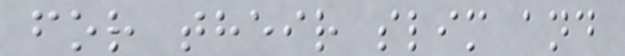for their slim and
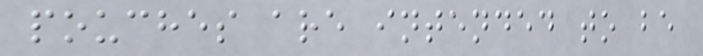pouches are intended to be
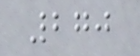270
